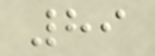89
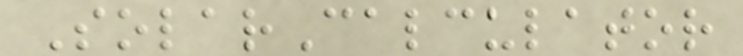SolarCalculator
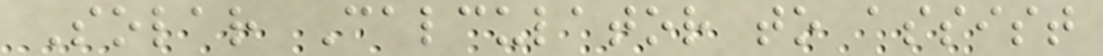Solar Calculator to assist
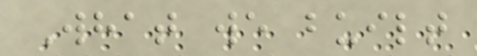What we built
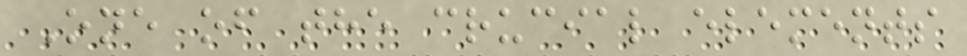One of the crucial elements
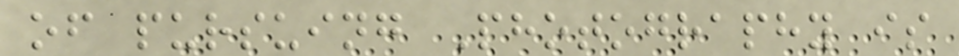of pursuing Photography is
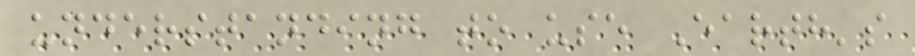understanding to use Earth's
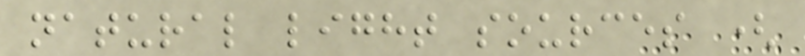natural light sources (
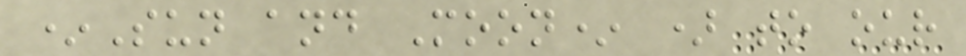*Sun and Moon* ) to our
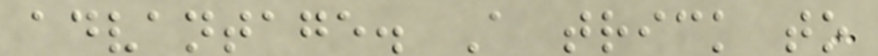advantage. A trick to
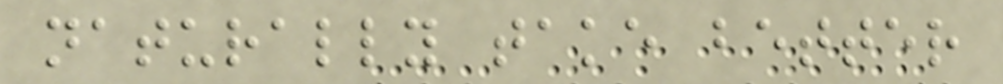naturally take better
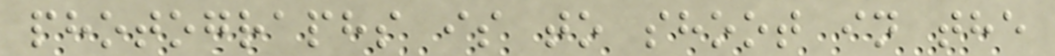photographs is to shoot in the
